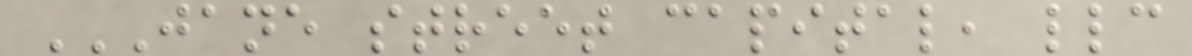JANE STREET CAPITAL, LLC
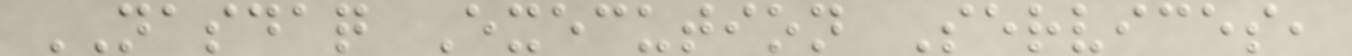NASDAQ Execution Services,
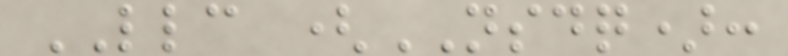LLC (NSDQ):
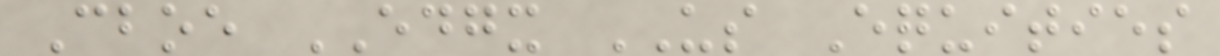Cboe EDGX US Equities
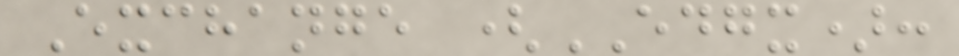Exchange (EDGX):
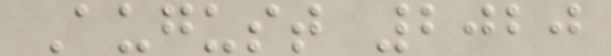August 2020
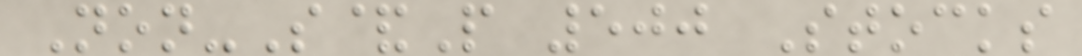Non-S&P 500 Stocks
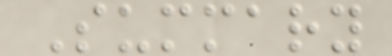Summary
